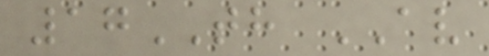17TH AV
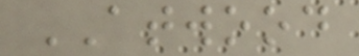ATWOOD
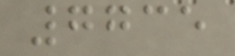7735
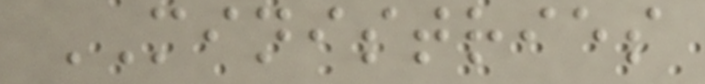MINISTRIES
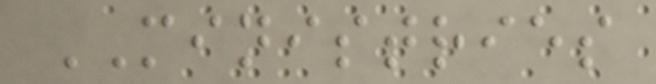MINISTRIES
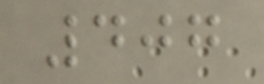407
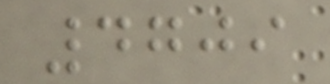4709
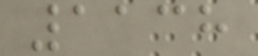1138
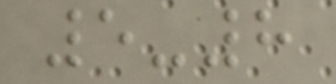5-8
